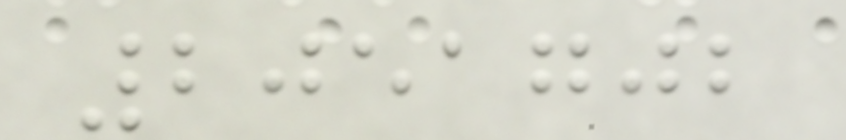2051702
